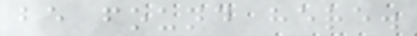be found here.
